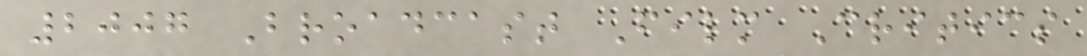2007 Broadcast Film Critics
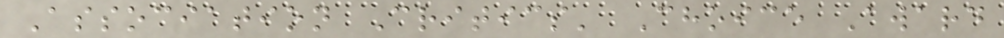Association Critics' Choice Award
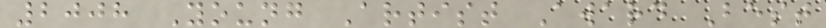2008 Young Artist Award Best
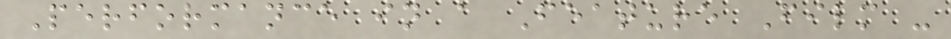Performance in a Feature Film -
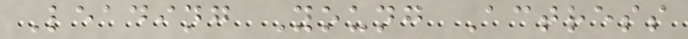Leading Young Actress
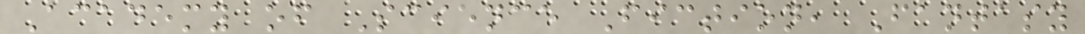Academy of Science Fiction, Fantasy
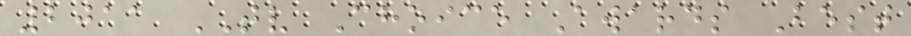2011 TV Choice Awards Best
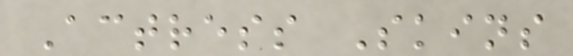Actress Skins
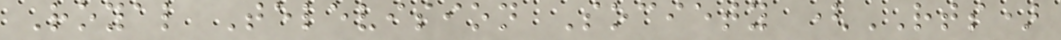Royal Television Society (RTS)
